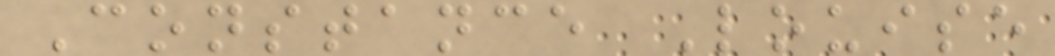Constance Louise
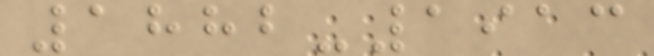1882-1913
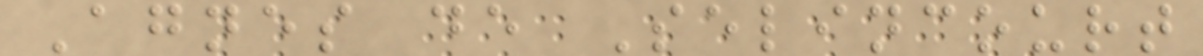Agnes de Selincourt
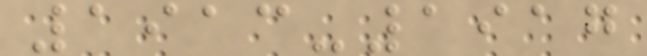1913-1917
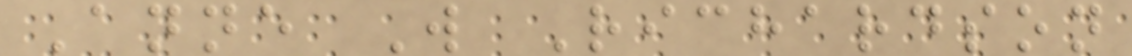Anne W Richardson
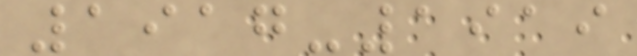1917-1919
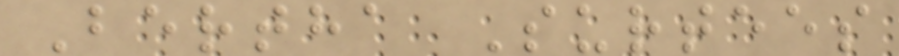Bertha Surtees
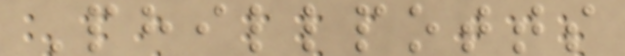Phillpotts
